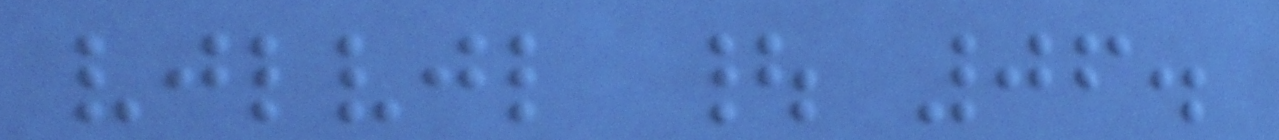vjlvjl | 06.
